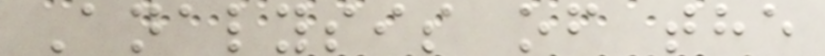Analysis of the
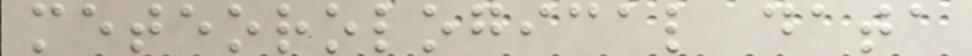meteorological data
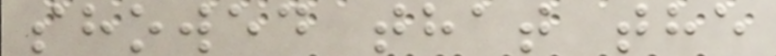showed that the
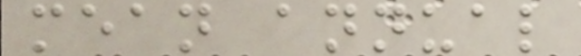mean annual
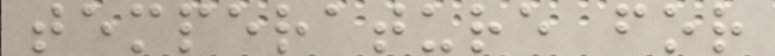temperature for
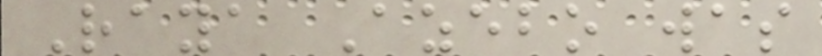Raya Azebo was
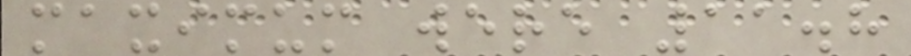maximum were 11.8
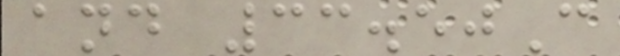and 33.50C
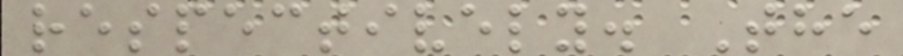respectively. The
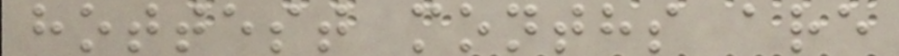hottest months are
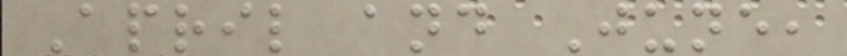April and June,
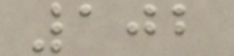102
